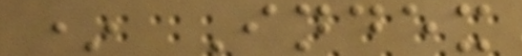* Index
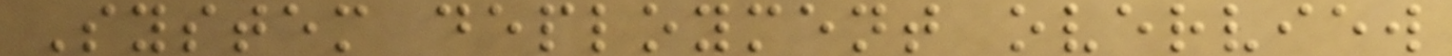System deployment overview
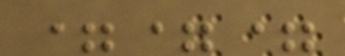===
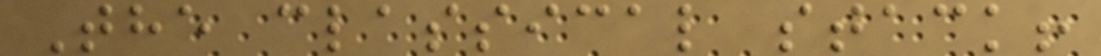The classical stack!
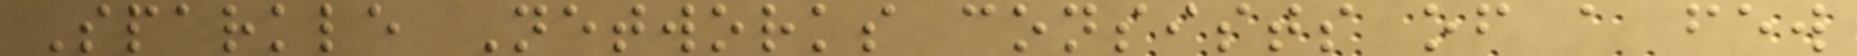Sparkle Networks consists of a few
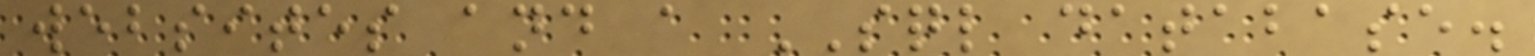websites and a SQL database.
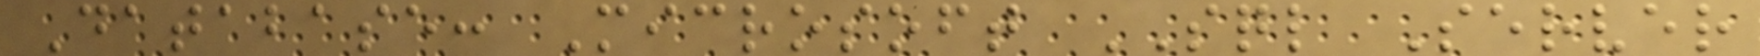Database: Microsoft SQL Server
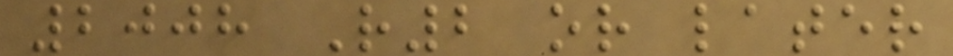2008 R2 or later
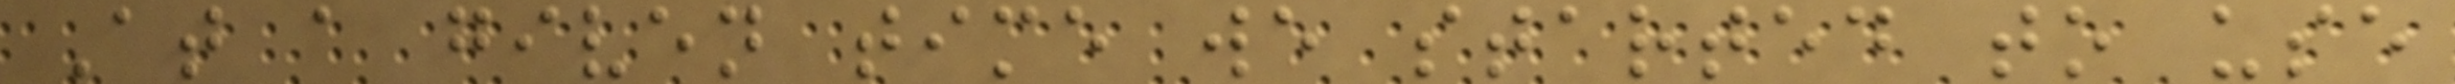At a given time we started to use
